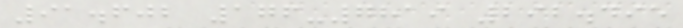91.602 176-7819 292.495
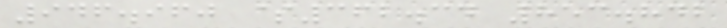946.960 $362.34 853.842
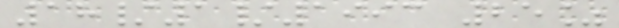18/1/1993 25%
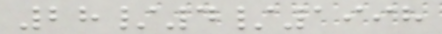28/4/1998
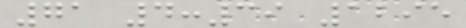71 4:39 1295
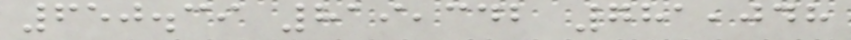650.39 819,342 781,048
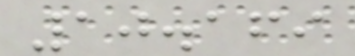10.169
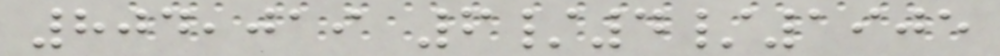804,019 6/4/1905
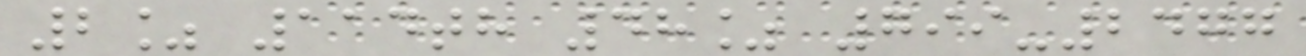2% 114th 48% 799-2477
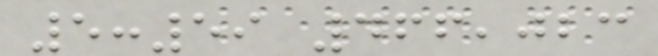5:59 466,023
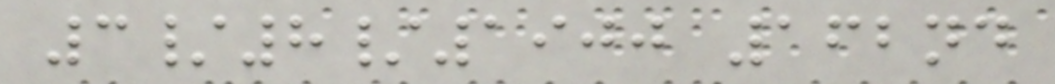3/8/1900 162nd
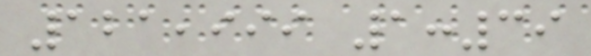121,999 1:39
